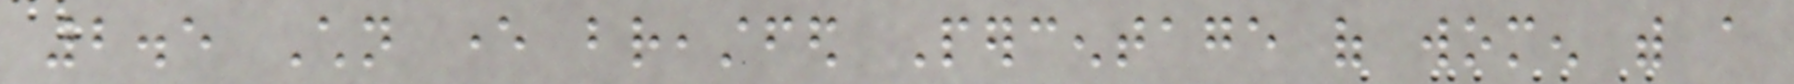2.5 Children ever breastfed Percentage of women with a
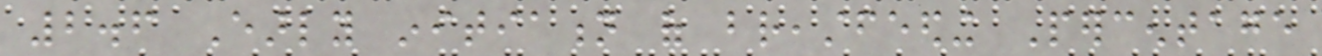2.6 Early initiation of breastfeeding Percentage
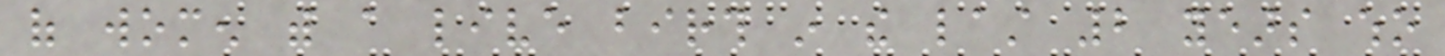of women with a live birth in the last 2 years who
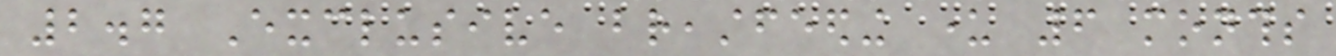2.7 Exclusive breastfeeding under 6 months
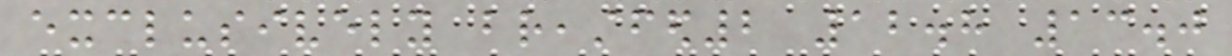exclusively breastfed2 12.8 13.0
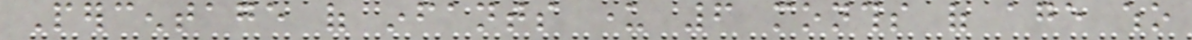Percentage of infants under 6 months of age who
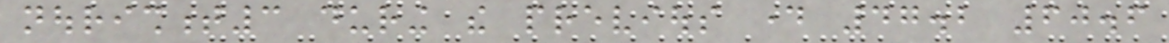nourishment3 during the previous day 47.2 60.6
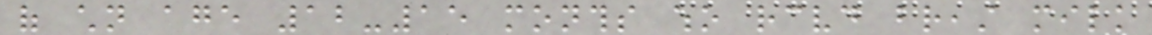of children age 12-15 months who received breast milk
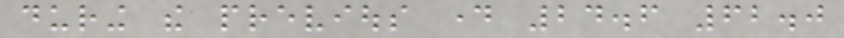during the previous day 24.6 62.0
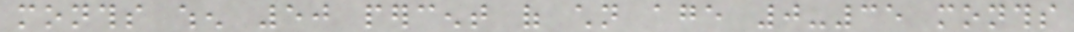months when 50 percent of children age 0-35 months
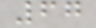67
